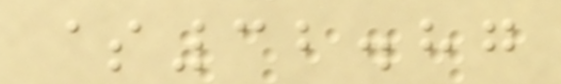$32.87
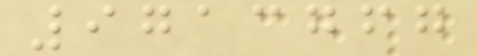9713767
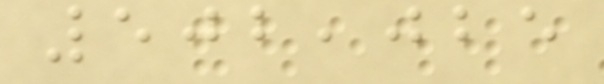502,025
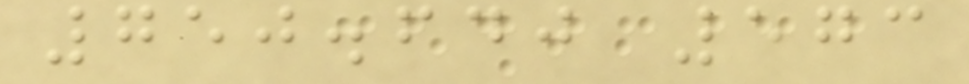750.640 573
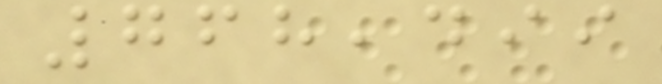768,499
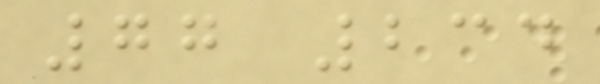77 234
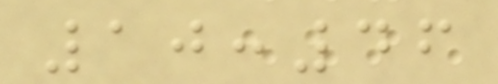10:46
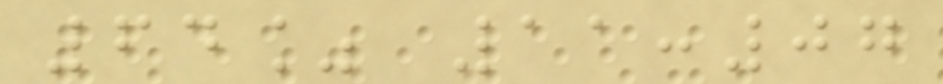64% 11:07
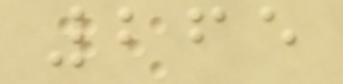265
